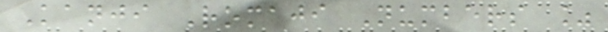Kanji Romaji Numbers %
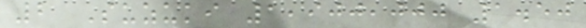2 Suzuki 1,900,000 1.50
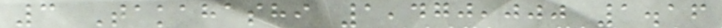3 Takahashi 1,470,000 1.16
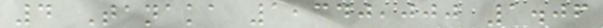4 Tanaka 1,340,000 1.06
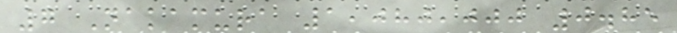7 Nakamura 1,080,000 0.85
